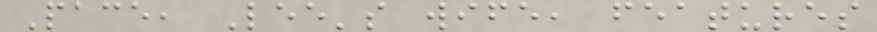Pace, Lee's wife, features
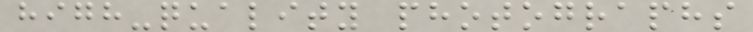high-quality photographs
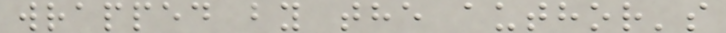wrapped by the author's
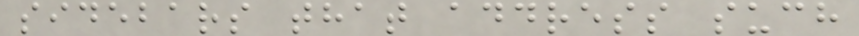sidebars that address such
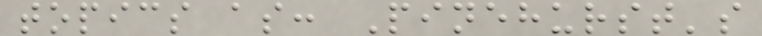topics as: Pinehurst's
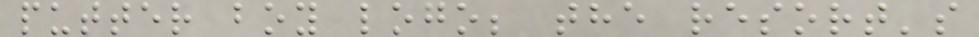putter boy logo; the resort's
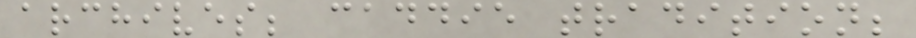archives; caddie tradition;
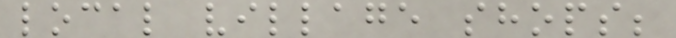local village shops;
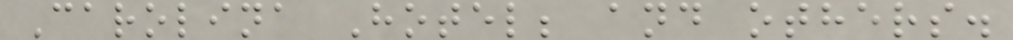Carolina Hotel; and others.
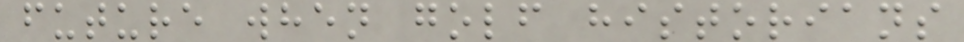future when golf historians
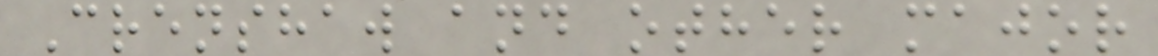Crenshaw and other major
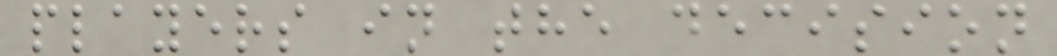players in the decision
